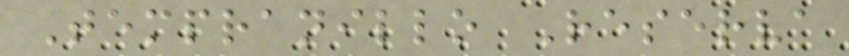Tempranillo Reserva
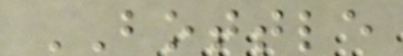BOTTLE
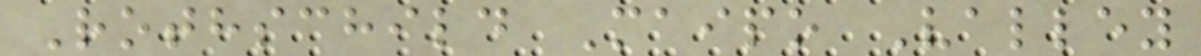Rothschild Maipo Valley
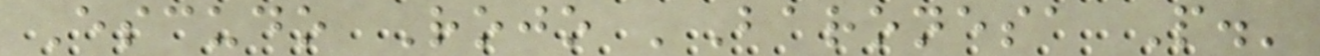Escudo Rojo 'Baronesa P.'
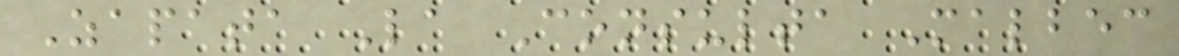Zapata La Consulta Malbec
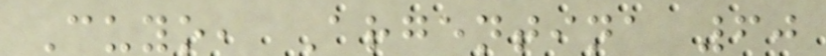Cuyo, Argentina 60
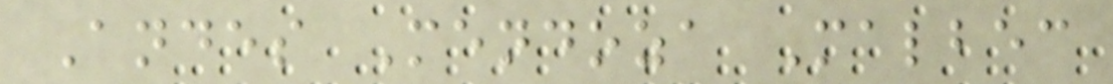Andes Mendoza Malbec
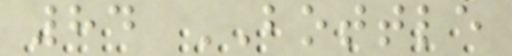84 BOTTLE
